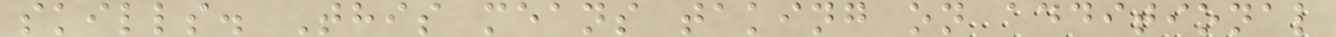skills. This means taking on additional
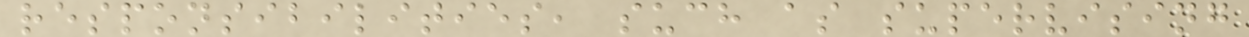responsibilities, such as supervising
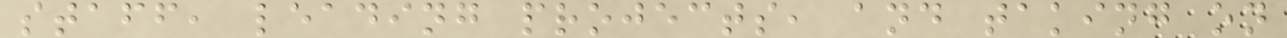staff, leading projects, and taking on
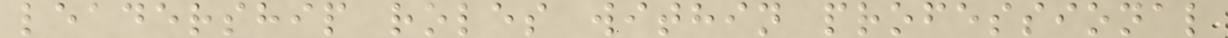leadership roles within professional
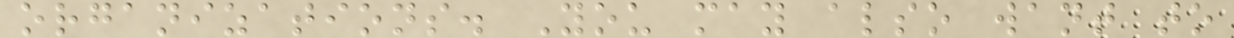organizations. You may also want to
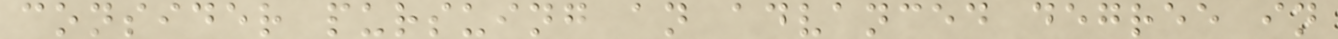consider pursuing an advanced degree in
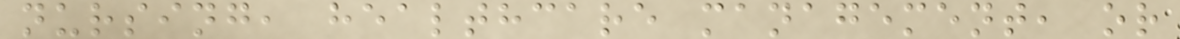nursing, healthcare management, or
